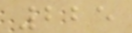225
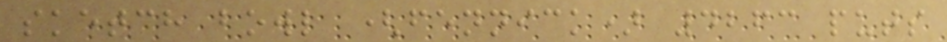sketch bowl (fennick) 4263 puts
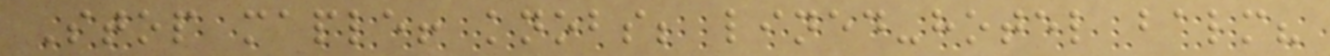Stop maple! knobs; lined-hotel balm?
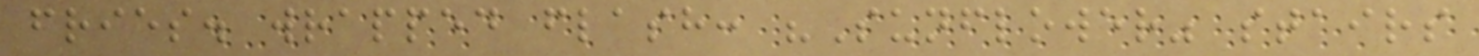fries. wrapped flash: "Sunflower" stairs
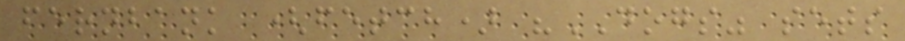fernbank (fetch) "DOGS" sets
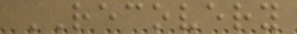RECOVERY
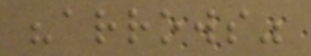"arrows"
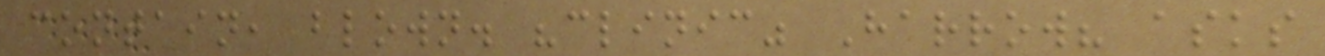contain, blown. "clinic" Harrow? asks
